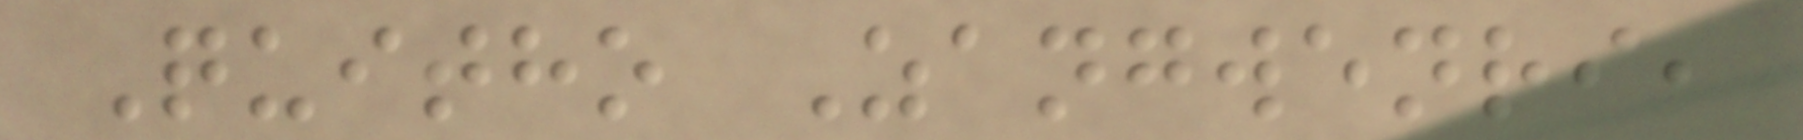Quitho Zangwenri,
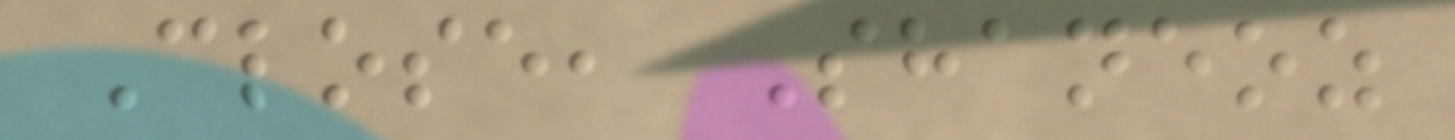Close, Shaneoz
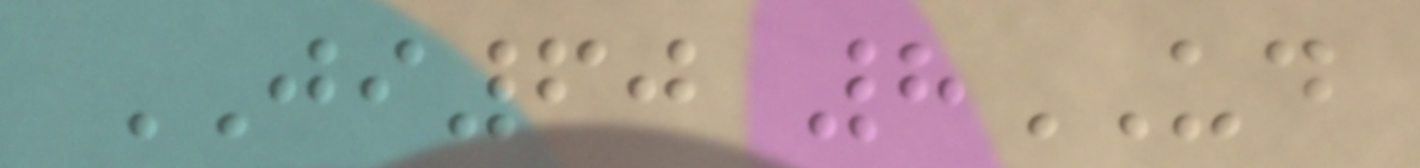JI60 8UD
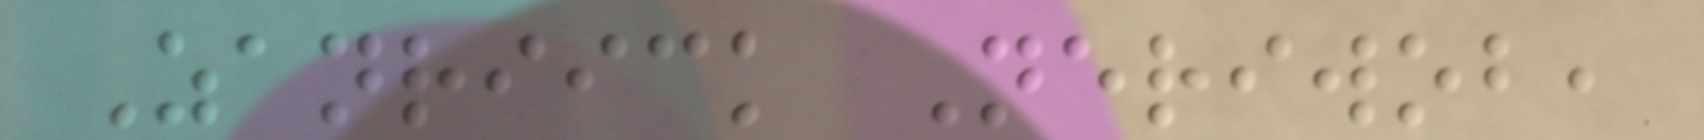Zanriick Neriwob,
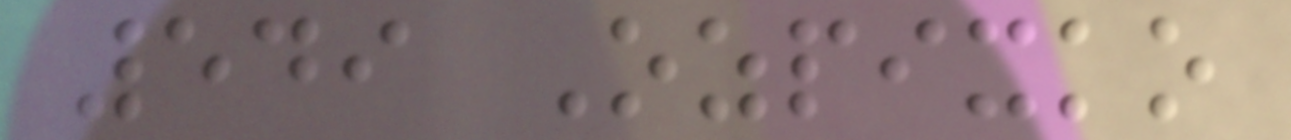549 Ozpixko
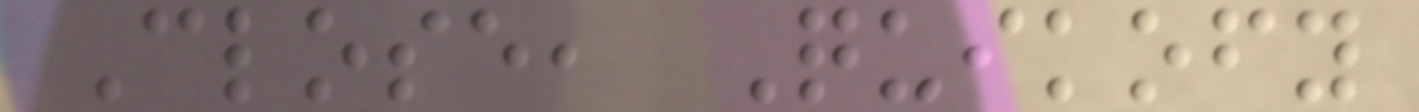Close, Quikofy
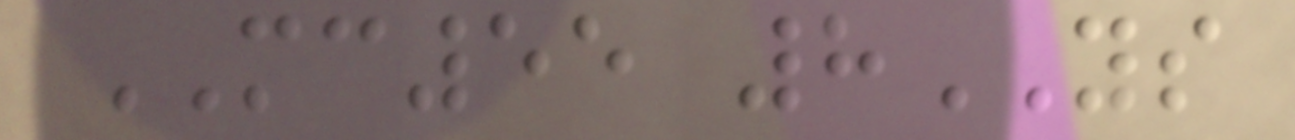MC55 8YS
